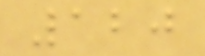120
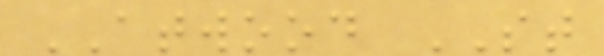ATWOOD ST
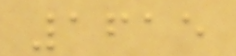1615
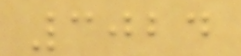3024
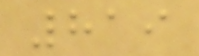819
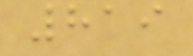819
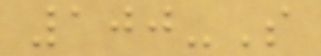100-S
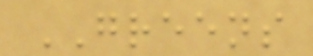GREENS
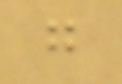g
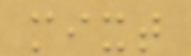mixt
